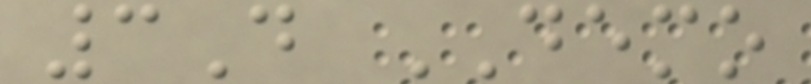3D DEMO
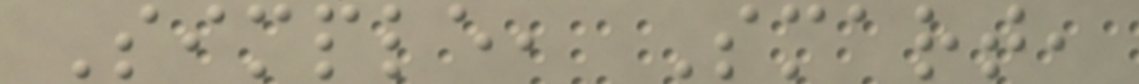Simple, Smart,
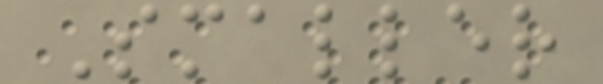Smaller
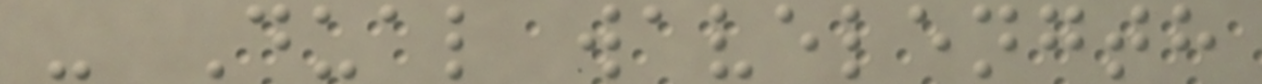- Dual wavelength
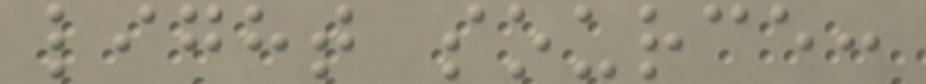light source:
